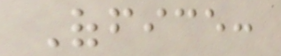Office:
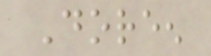Doreen
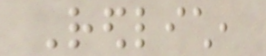Redlich,
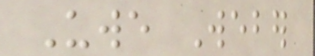Uwe Weber
